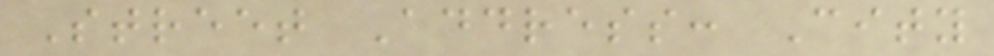Street Address: City
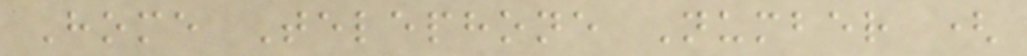Home Telephone Number (
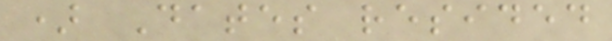) Dates resided
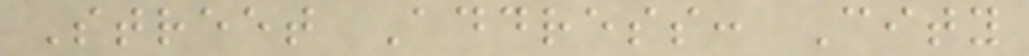Street Address: City
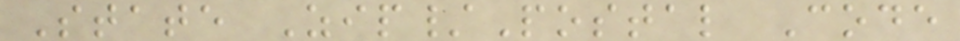State Zip/Postal Code
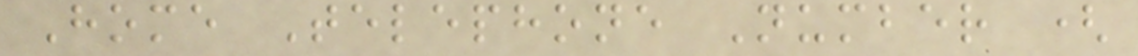Home Telephone Number (
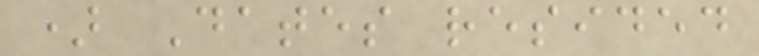) Dates resided
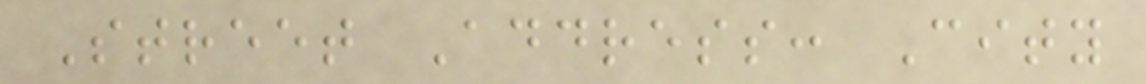Street Address: City
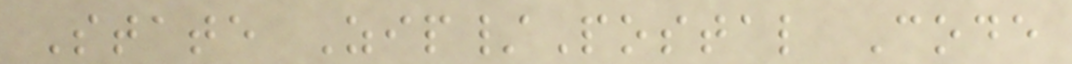State Zip/Postal Code
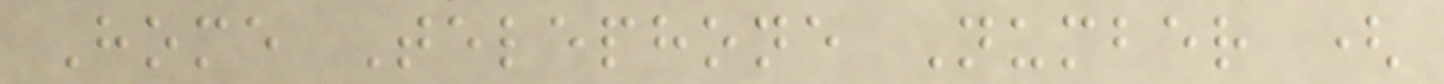Home Telephone Number (
